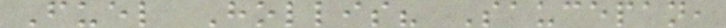Fuel Hollis? Saucepan,
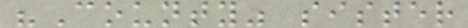"County" sister
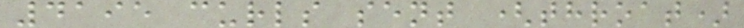4195 curls sent (throat)
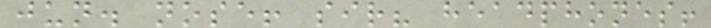jun. nose! sir? headphones!
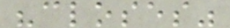"closes"
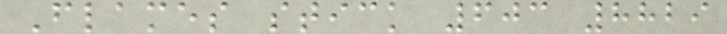Flames stick 603 8829
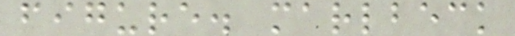figure. marlbeck
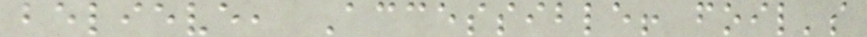believe, Accessible! foil's
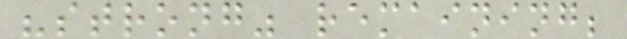"strong" remaining;
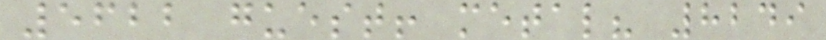5622 guest! metal? 8249
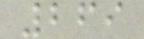269
